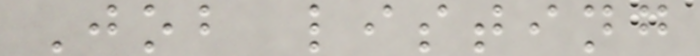Job listing
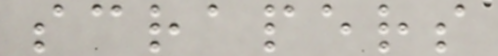scrapers
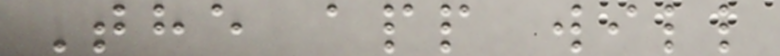The app will
